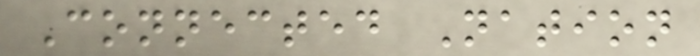Connected Nation
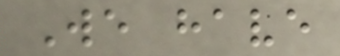We have
